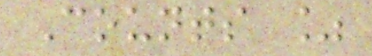Counts %
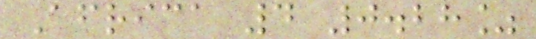Africa 4 0.28%
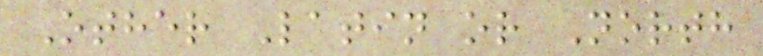Other Latin or North
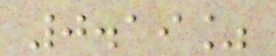0.19%
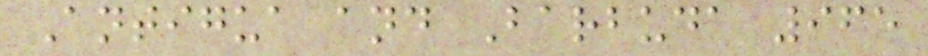Antigua and Barbuda 965
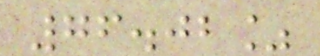76.02%
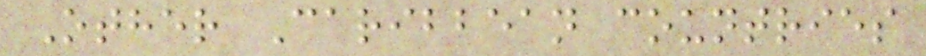Other Caribbean countries
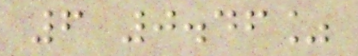6 0.46%
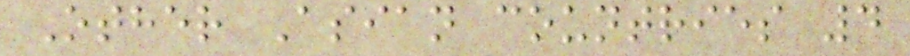Other Asian countries 4
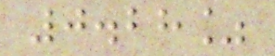0.28%
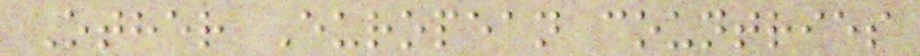Other European countries
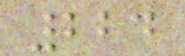224
